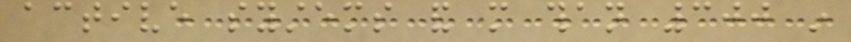active systems and more than 300 in
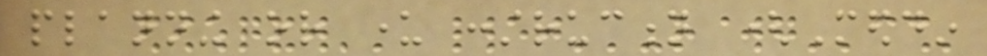planning or under construction (Meddin
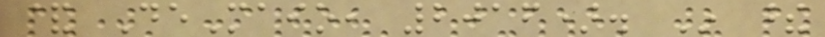& DeMaio, 2016). In these
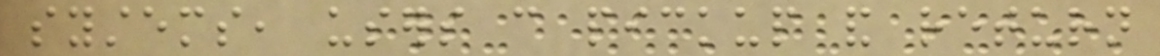systems, users can pickup and return
